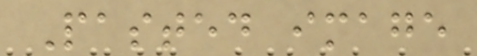Pasted image
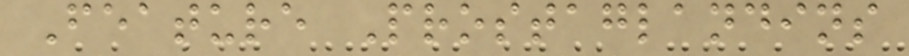Feature Prostaglandins
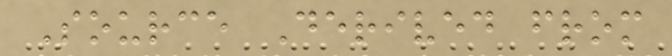Source Derived from
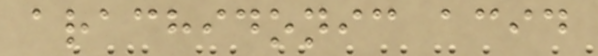arachidonic acid
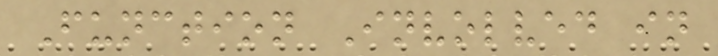Function Involved in
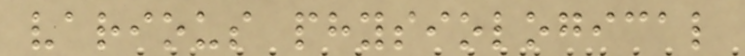various physiological
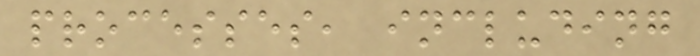processes, including
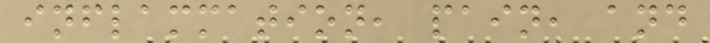inflammation, pain, and
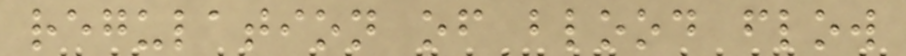regulation of blood flow
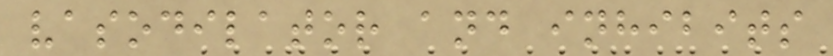vasodilator and inhibits
